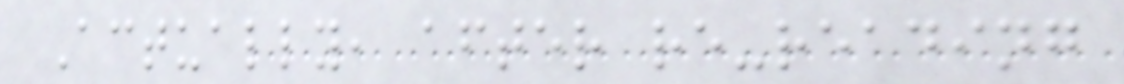Actually, after re-reading
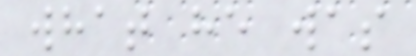what he was
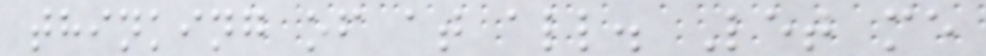thinking of at all. Let me
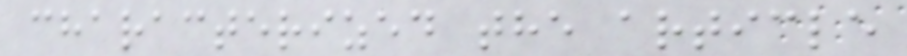characterized the article
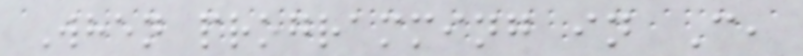When programming in C,
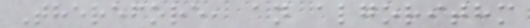Therefore, an algorithm
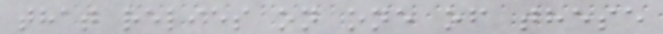that relies on one of these
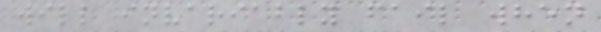will invariably fail when
